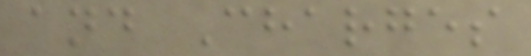and Charges
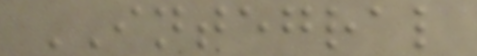INTEGRAL
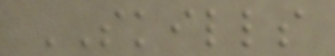SKILLS
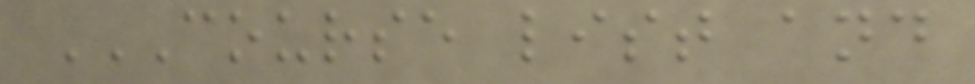COURSE LIST AND
